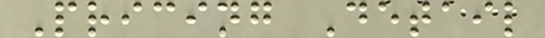Pricing Detail
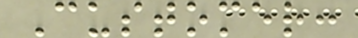Customer:
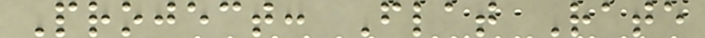Project: Flat Rate
